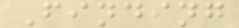Finding
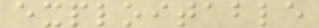exploitable
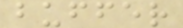buffer
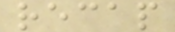recap
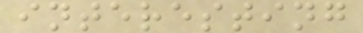interesting
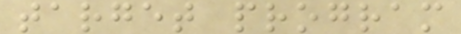target program
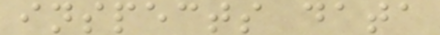inspects data
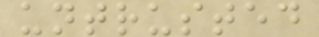untrusted
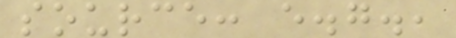source: e.g.,
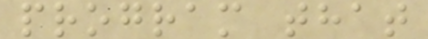program that
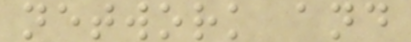network and
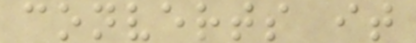converts it
